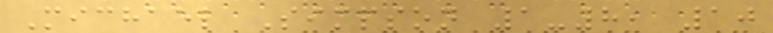Michael Simpson 1-8, 10
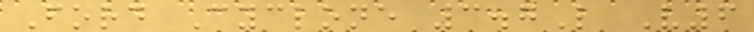Ford Cyclone 3.7L V6
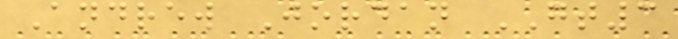Andrew Jordan GT3
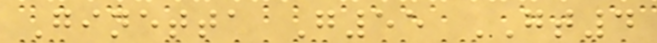Ginetta G55 GT4
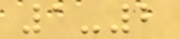1-2
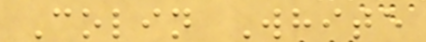Colin White
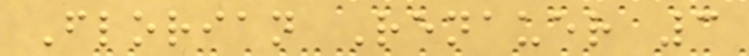Florian Renauer 3
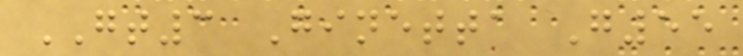GT3 Ginetta G55
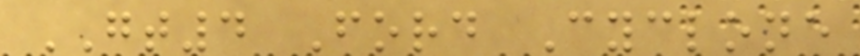GT4 Ford Cyclone
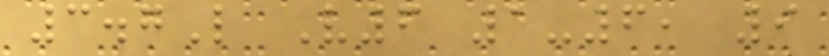3.7L V6 1-6, 9
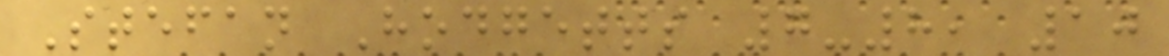Stefan Hodgetts 7-8, 10
